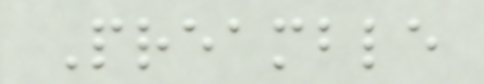Preamble
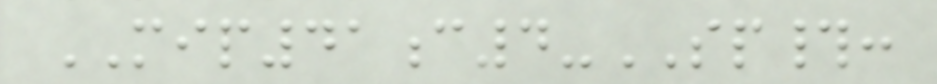MIP41c4-SP#:
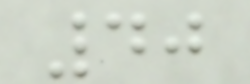40
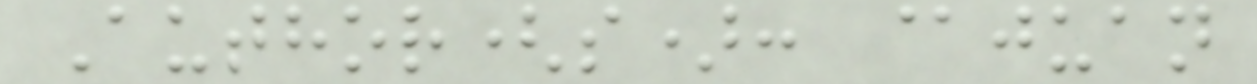Author(s): @juan
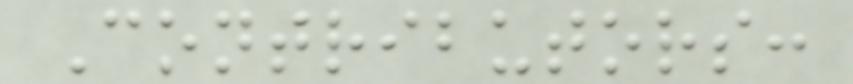Contributors:
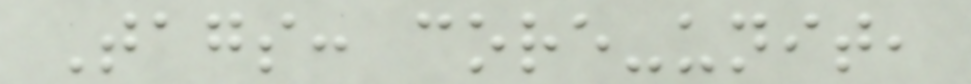Tags: core-unit,
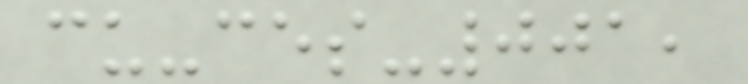cu-ces-001,
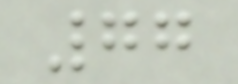77
